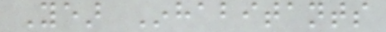Year Inhabitants
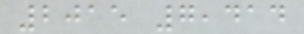2015 7,414
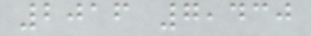2016 7,430
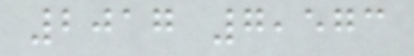2017 7,573
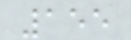155
